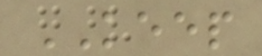KEEP
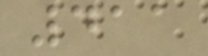411
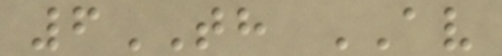6TH AV
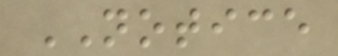NOTICE
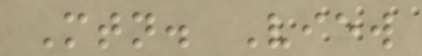Mtn. View
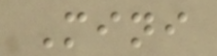Mini
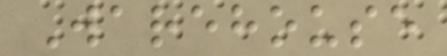Warehouse
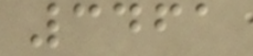3461
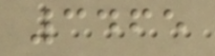3465
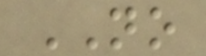NO
